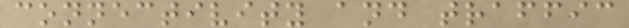connectivity and traffic
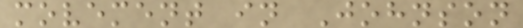movement in Johnson
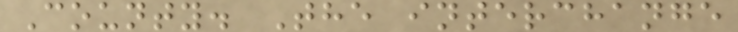County. The interchange
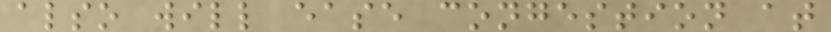also will ease congestion at
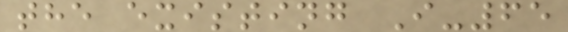the existing I-65
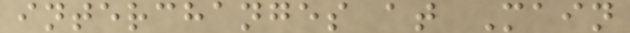interchanges at Main
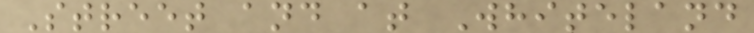Street and at Whiteland
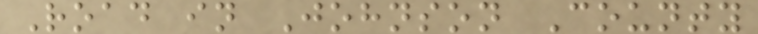Road in Johnson County
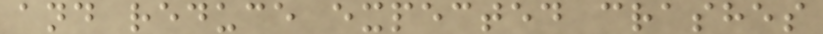and reduce expected crashes
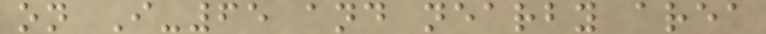on I-65 and nearby area
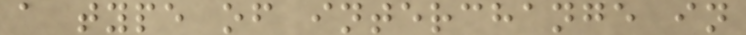a type of interchange in
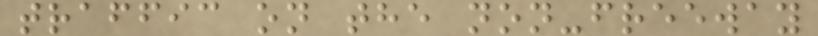traffic on the non-freeway
